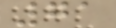71
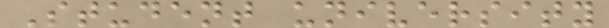Student university
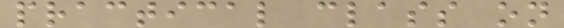practical class on
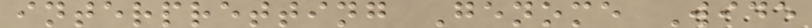interpretting Genome Wide
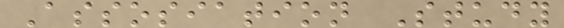Assosiation Study
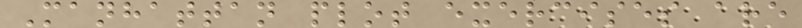Manhattan plot exercises are
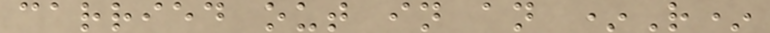carried out in an *R*
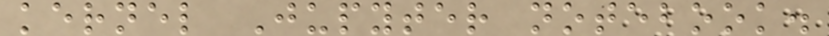kernel Jupyter notebook.
